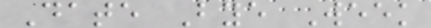Date Bye Week
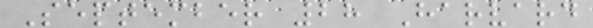September 28 Harvard
